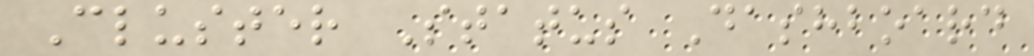Cluster Status Dashboard
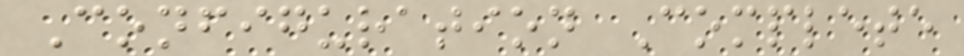Configuration Complete
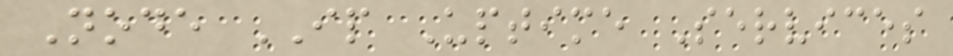Node IP Uptime Services
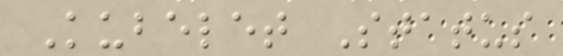Kubelet Status
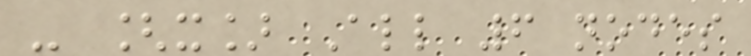- [x] All 6 nodes
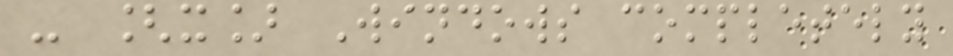- [x] Windows completely
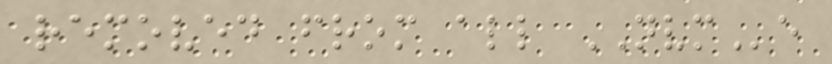removed from all NVMe
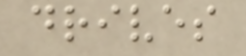drives
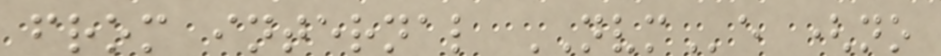from internal NVMe (no
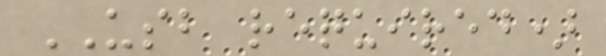USB required)
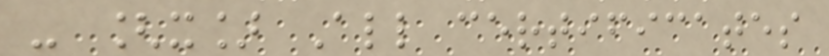- [x] All certificates
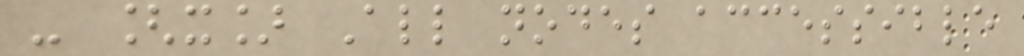- [x] All nodes accessible
